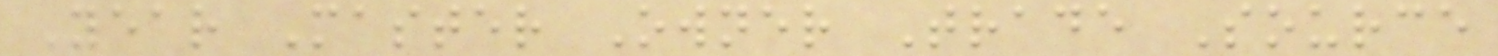Year Master Owner Trade Source
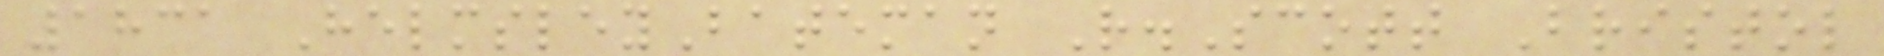1831 HelmsleyBateman R.Scott Bristol
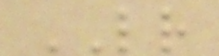LR
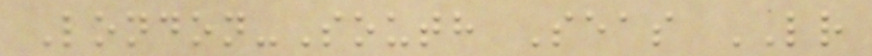London-South Seas LR
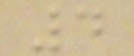4
